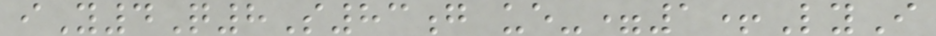iY4Q8S83g ue-=1+LyI
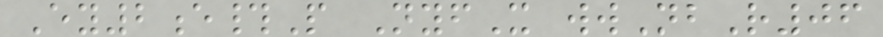Ey2e#P NyfX wwNbR06
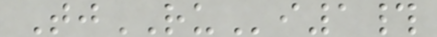TjRUi1#
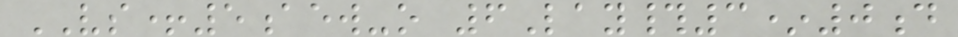VS+5aew-o 6Lay#3*0d
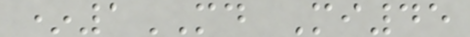*1MD Mi45
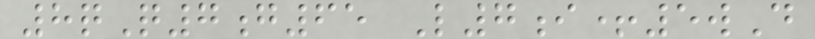8qQ7g65 L7i+5wD
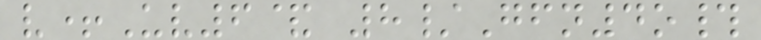v+Uv6& 8/Gfn4o#
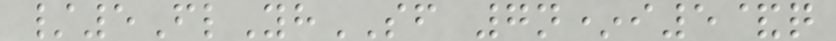/5FlYhSF 7n*i5&q
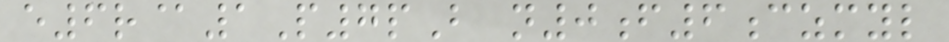e6r@1P7pB n0f6czmyl
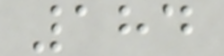184
